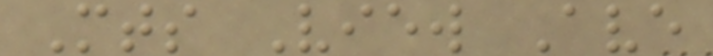Mts View Ave
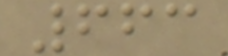663
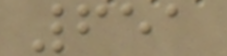651
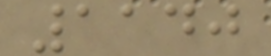1140
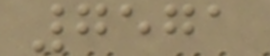7571
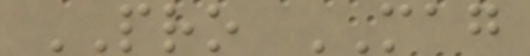PRO MAG
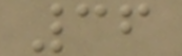36
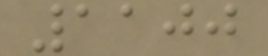1100
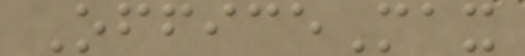OfficeMax
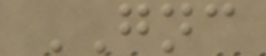GNC
